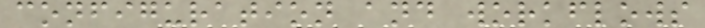configuration and workflows
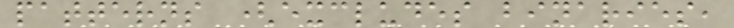patterns (excludes binaries,
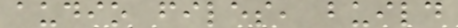audio files, build
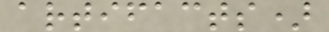artifacts)
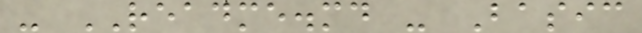- README.md - Basic
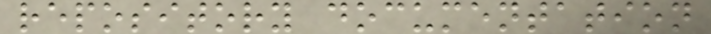repository documentation
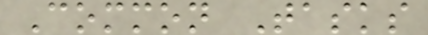Common Tasks
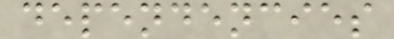dependencies
